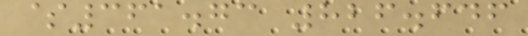$361.73 826.646
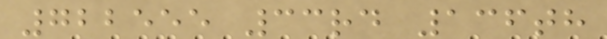722555 33rd 136th
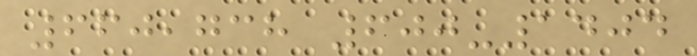660,738 600-1404
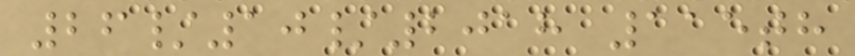26/10/2018 115th
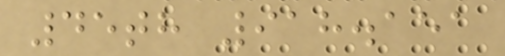45th 918.151
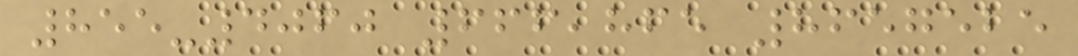855-4060 666,865 8657525
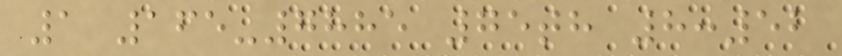1 165-7885 75th 8:52
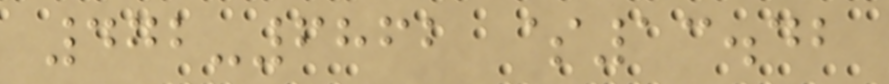472-6862 $13.42
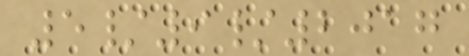5/9/2017
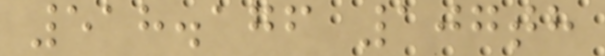518.176 107th
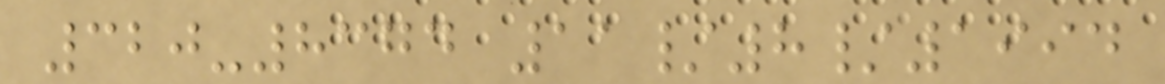320-8374 11/8/1994
